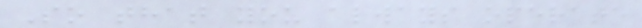So that you always operate
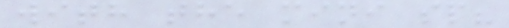with the mini sp?
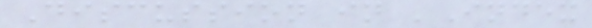Discussion in 'Index
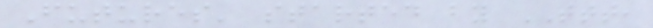Futures' started by TTT,
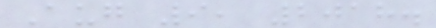Aug 9, 2018.
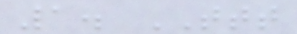1. TTT
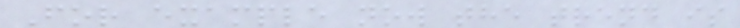For example now the trend is
